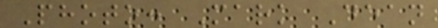Photo: Mark Dean
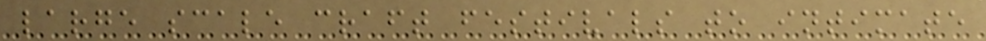large scale craft festivals to intimate
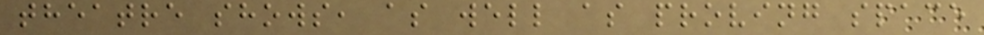theatre shows, as well as proving space
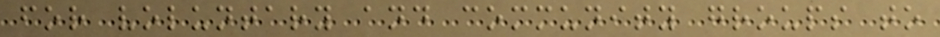for voluntary and community groups to
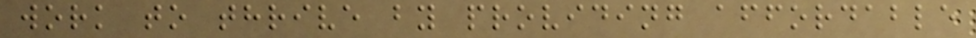work to thrive by providing affordable
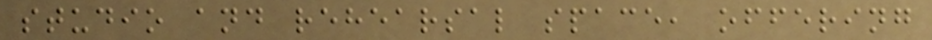studio and rehearsal space, offering
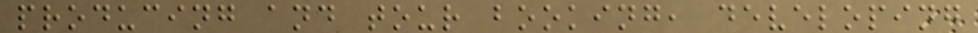producing and tour booking, developing
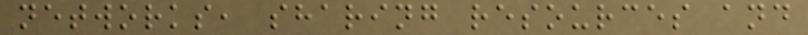networks, sharing resources and
